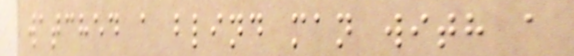watched a blind man with a
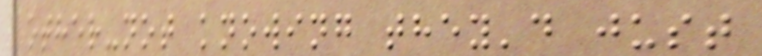other-not knowing they'd just
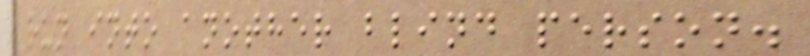run into another blind person.
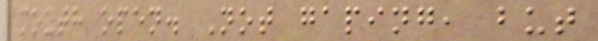mouth open. Not gaping, but
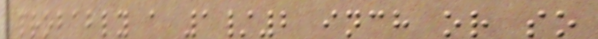probably a 1/2 inch or so
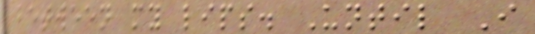between my lips. Until I
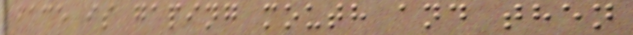face is gaping mouth and then
